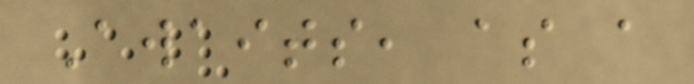Awaits, as a
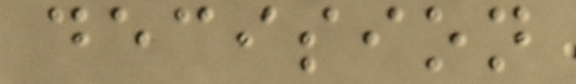decision
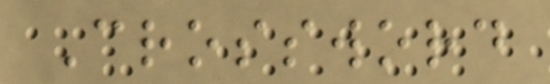Crossword
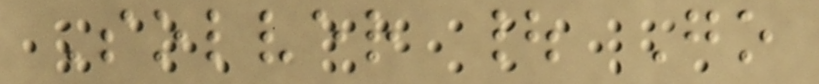Solver | Go
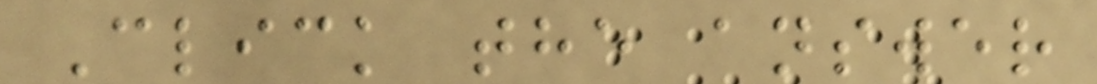Click the answer
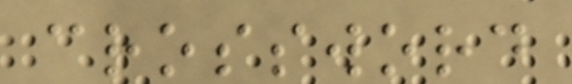crossword
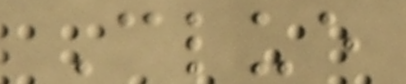Clue
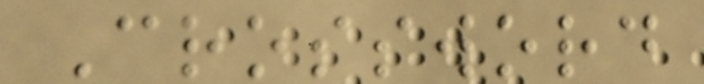Crossword
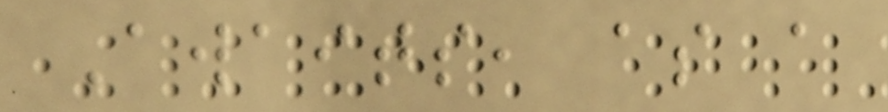Awaits, as a
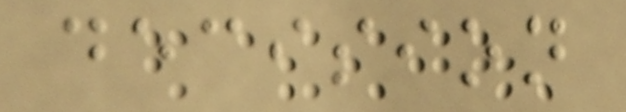decision
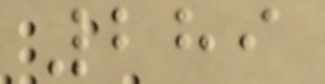289
